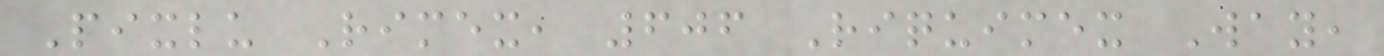Pixlu Rimex, 606 Riquimex Way,
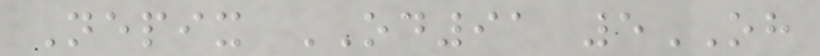Nepix OD91 5OH
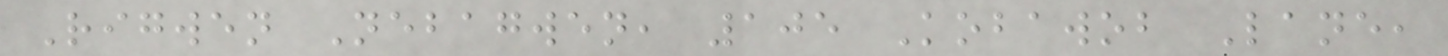Rigwen Nebagwen, 105 Kobawob Lane,
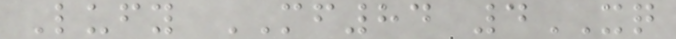Lufy MF84 4XQ
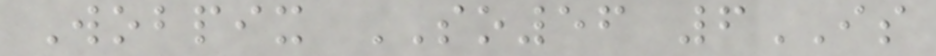Wobpix SO56 6IS
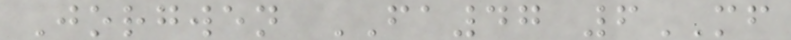Jorgwen FA47 6MF
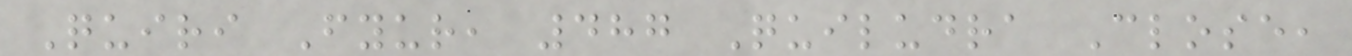Quiri Fyur, 487 Quiludra Close,
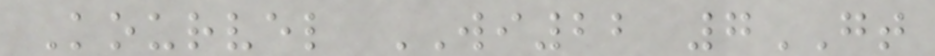Kourvel WI22 7GT
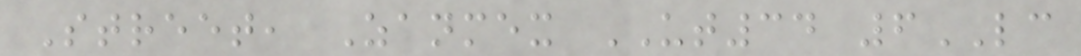Street, Zanmex UT34 6LC
